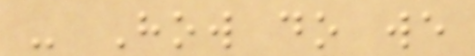- How do we
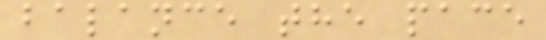balance the pace
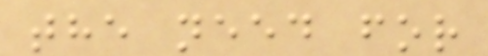the need for
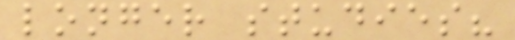longer studies?
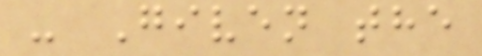- Given the
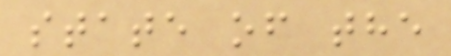state of the
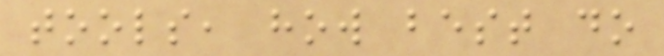tools, how best do
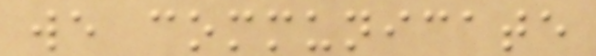we communicate
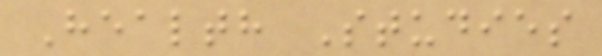Health Studies
